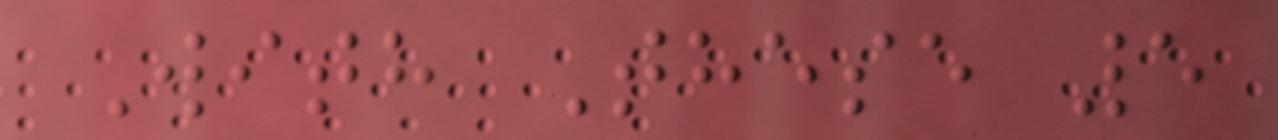With These 5
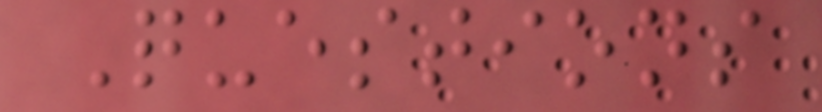Questions
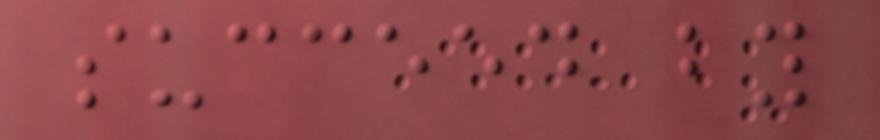succeed by
